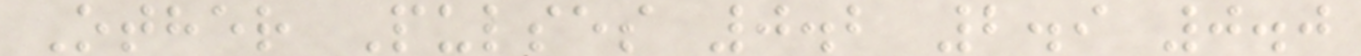Other Pulses 0.2 2.9 0.0
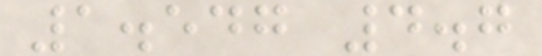1.547 4.7
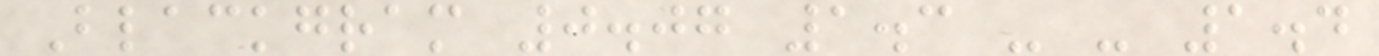Blackgram 0.07 1.3 - - 1.4
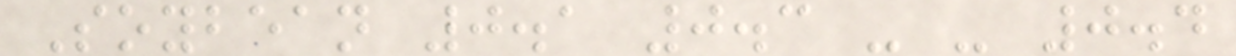Soybean 0.1 0.3 - - 0.4
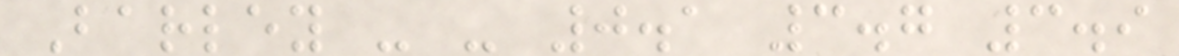Barley - - 0.1 3.7 3.9
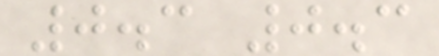0.3 0.3
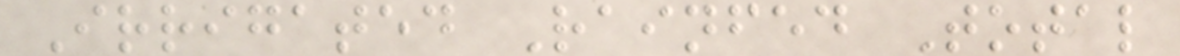Irrigated Rainfed Total
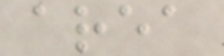area
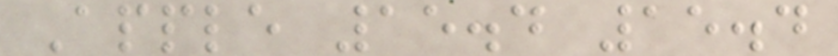Apple 15.4 15.4
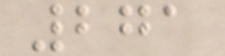271
